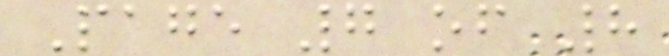Page 7 of 8
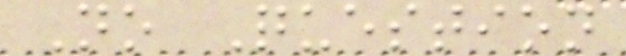No Question
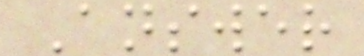Answer
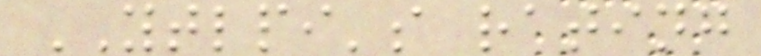YTLPI's rating
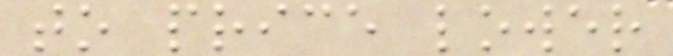to price lower
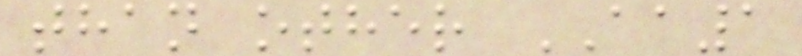than other AA1
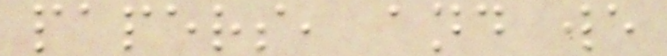papers, and we
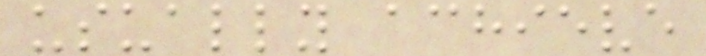usually achieve
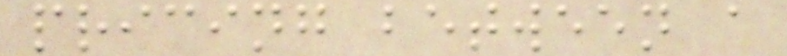pricing between a
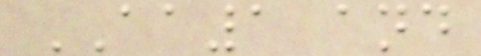AA1 and
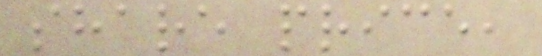share price,
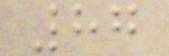87
